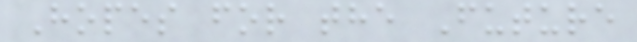Hopes for the Future
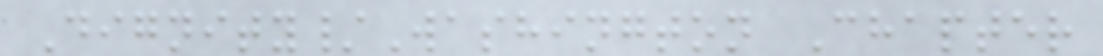Dignity/Washington Chapter
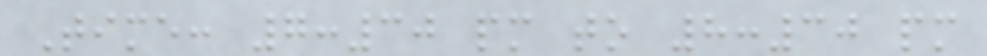Time: 7:30 pm to 8:30 pm
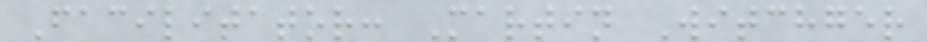Facilitator: Martin Witchger
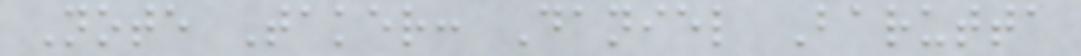Note Taker: Daniel Barutta
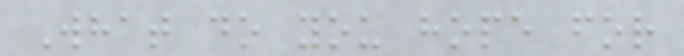What do you hope for
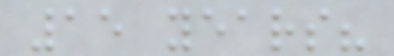15 years?
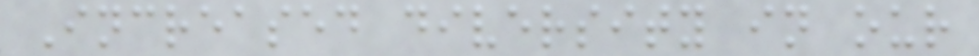Increased diversity in our
